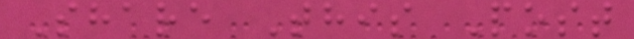Share This Post
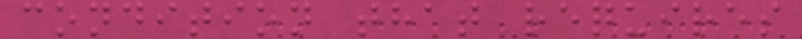condition that requires
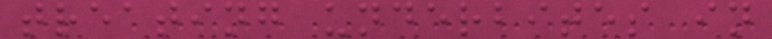treating underbites in
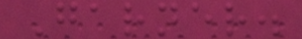Garner.
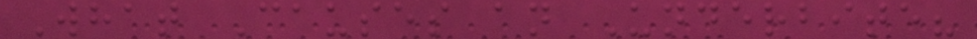What Causes an Underbite?
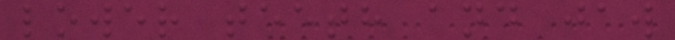lower teeth and jaw
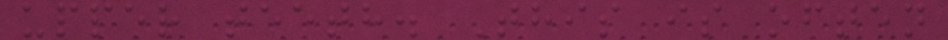upper teeth. This is often
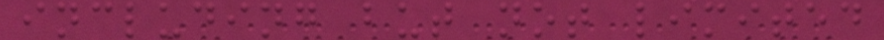including but not limited
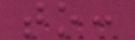to:
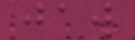jaw
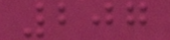207
